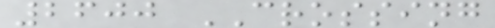2600 CROSSING
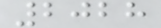2028
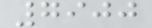7900
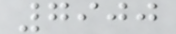7900
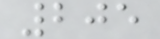205
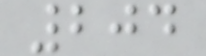204
